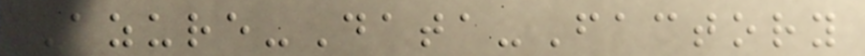Azure-Data-Factory
